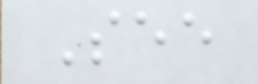See
